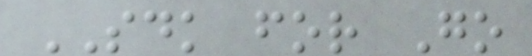SDK for Go
